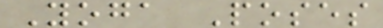Yoga Poses
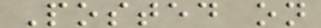Posted on
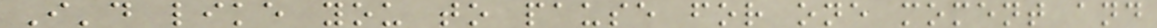I'd like you to pause for one moment and
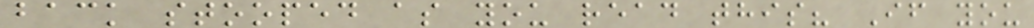back stooped as you read this? If you
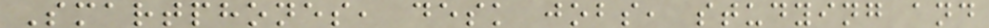Smartphones, desk jobs, studying and
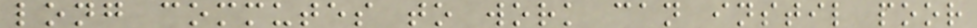long commutes to work can instil poor
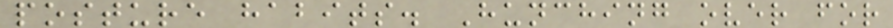posture habits. Hunching over for
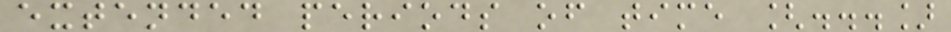extended periods of time [...]
